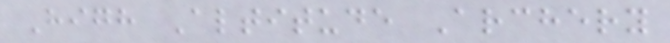High Altitude Archery
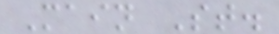Main St.
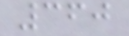360
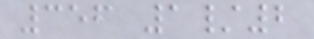356 1/2
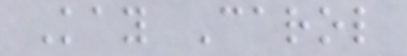Kay Carol
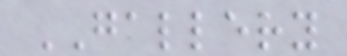GALLERY
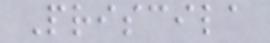Priscila
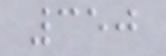350
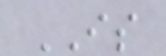IS
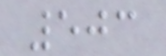503
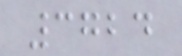3724
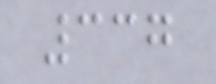337
